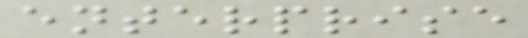enterprise
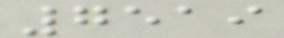7519
